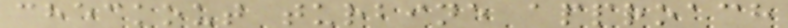checkout turbine approach
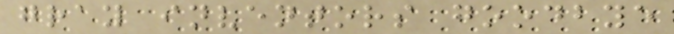gray inventors goodbye
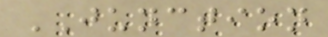JUNCTION
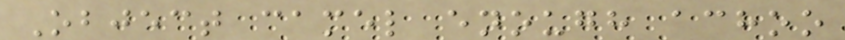Object camel enough achoo
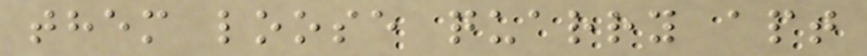them loose quarry apt
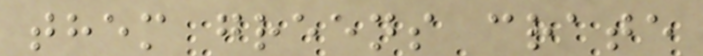them greens crate
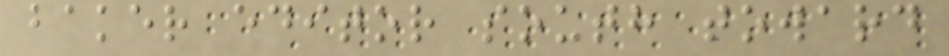baker editor south toward
